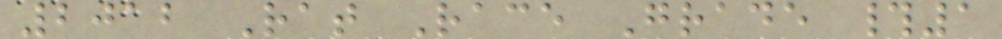2012 Rat Race Grade #1
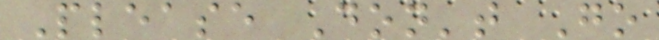Please Don't Go
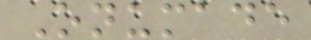Onumade
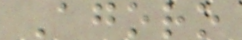Agoro
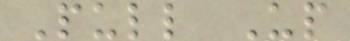Pull Up
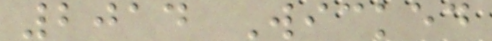2014 Wicked
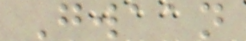Gwaan
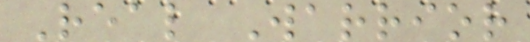Real Warrior
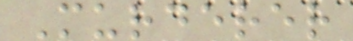Murderer
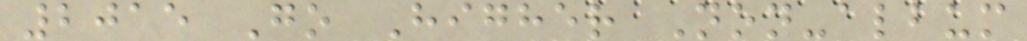2015 Go Higher Non-album
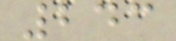243
